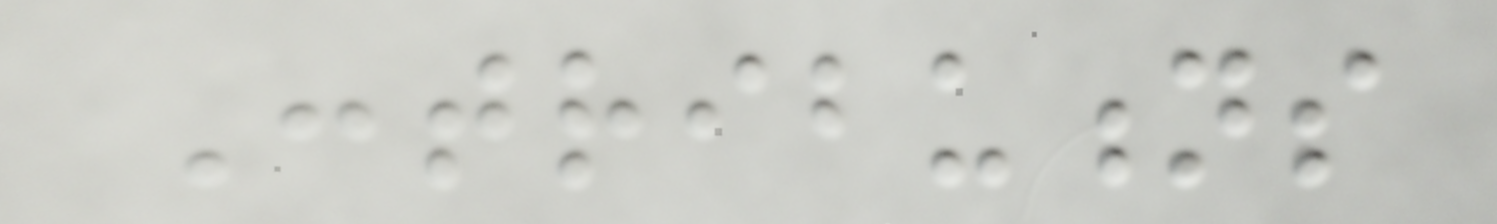Contributions
